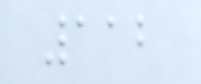112
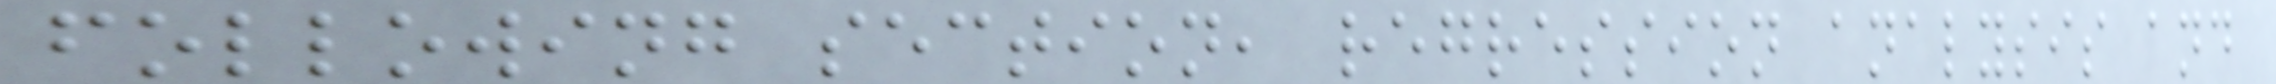following section, regression analysis and
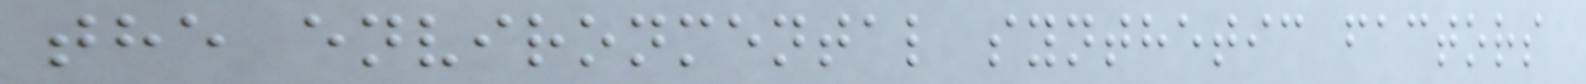the environmental synthetic factors
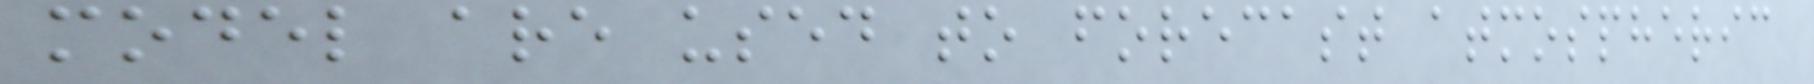model are used to forecast atmospheric
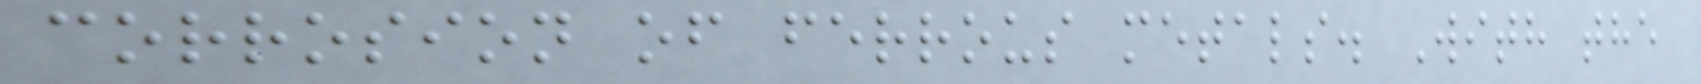corrosion of ferrous metals. With the
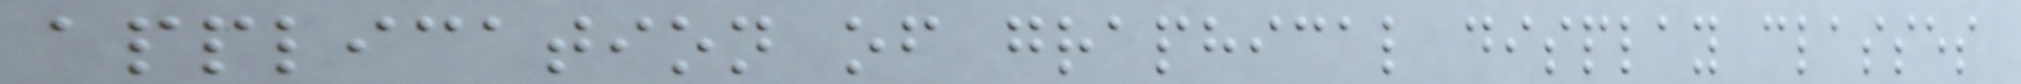application of graphical display classes
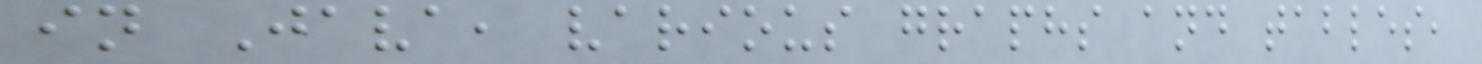in Java, various graphs and tables,
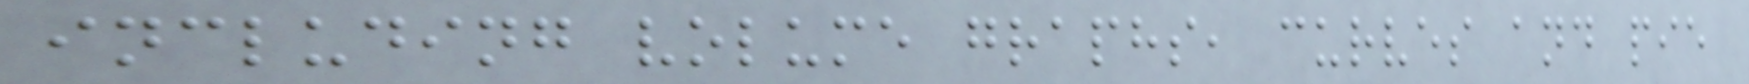including volume graphs, curves and pie
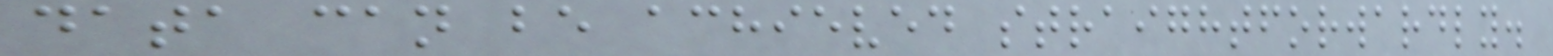data can be achieved straightforwardly.
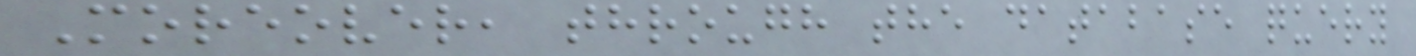Moreover, through the database query
